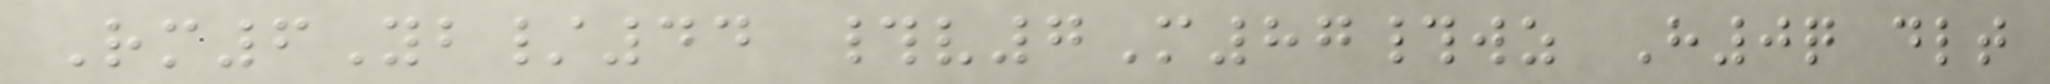Rm6Yb/44 #v7M87#wz H0q dlt
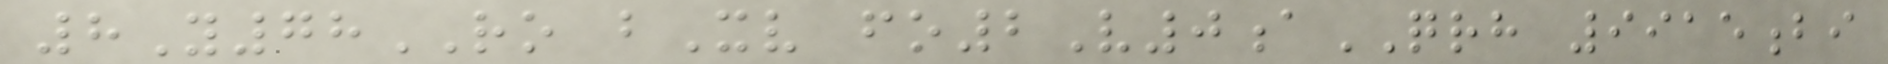8Y78RO bXv fo2V0aQRH 9915bi
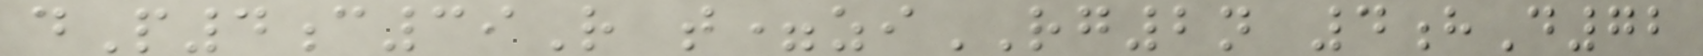dP4c39R t=ziRG2n 4hD72
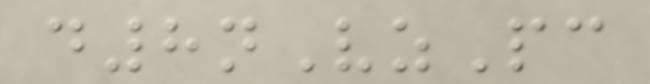d8nVzPc
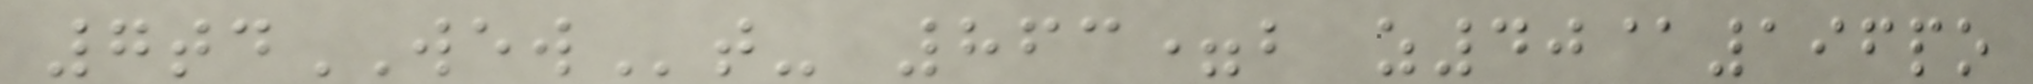7tdWEWt- 863=b z40@196po
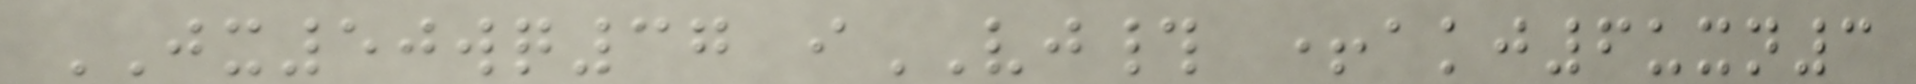JX50wq37 iVJ# +akj6uxn3
